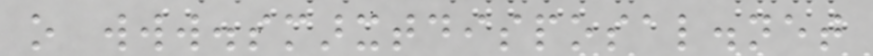o www.smarxtdisposal.net
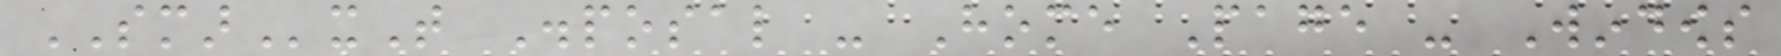SMARxT Disposal - Home Page - Windows
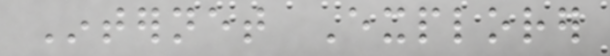Internet Explorer
